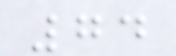74
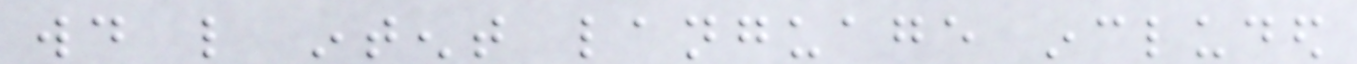would like intent language included
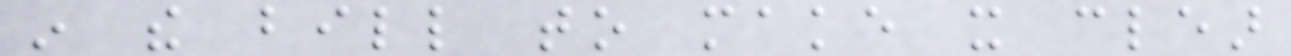in the bill to make it clear
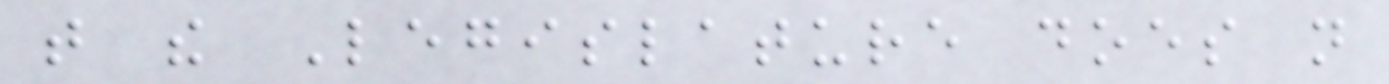that the Legislature does not
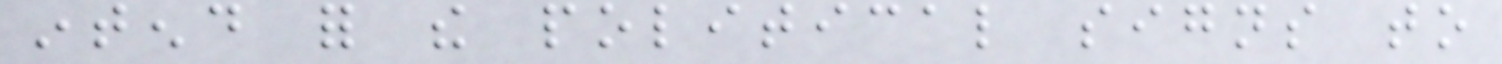intend for the political signs to
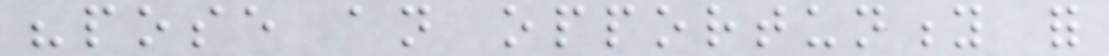"pose an opportunity for
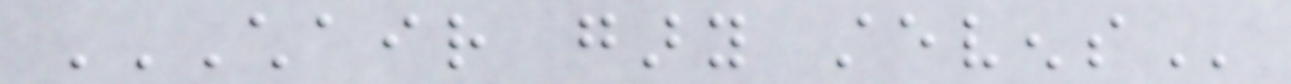CHAIR GARY STEVENS
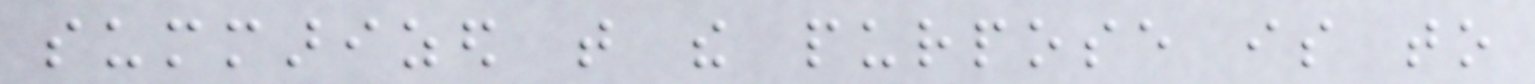summarized that the purpose is to
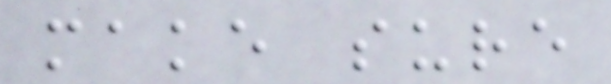make sure
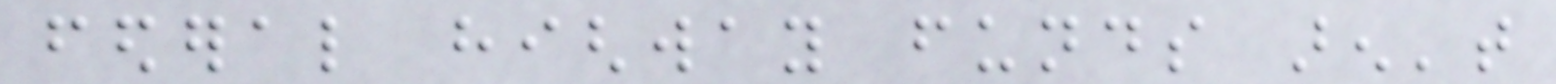federal highway funds aren't
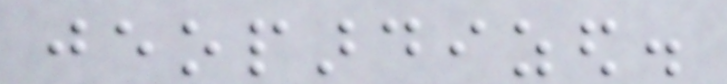jeopardized.
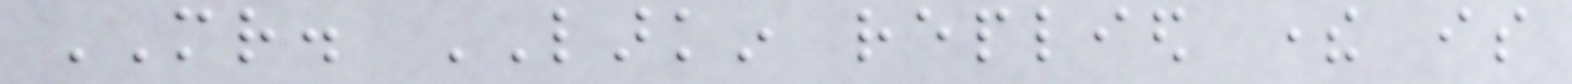MR. LARKIN replied there is
